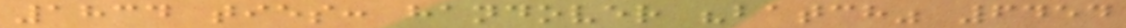1834 ties: handover "batch" 6454
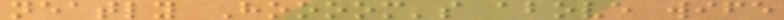neatly Hoooom's above wife
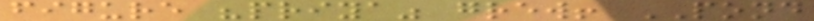figure "priya" grew! POND
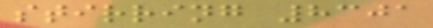stirring 8301
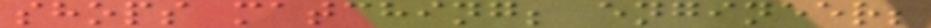shops matching; engineer;
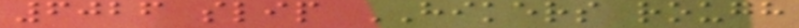6026 slip HIKERS rough
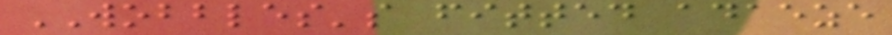WOBBLES's fitted adaeze
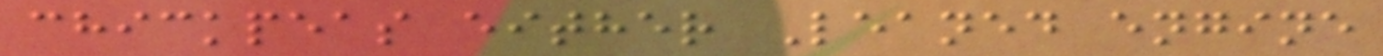chickpeas either Leaned engine
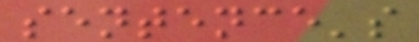sentence's
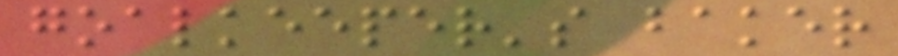goalkeeper's baker
